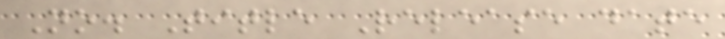No. Title Release date
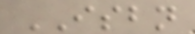ISBN
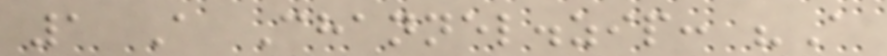1 A Channel.zip: "A
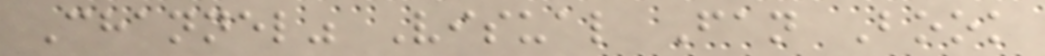Channel" Visual Fan Book
